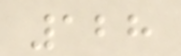128
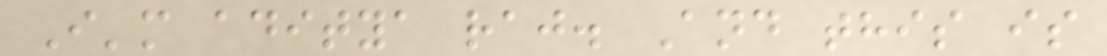I'm aditya raj. And this is
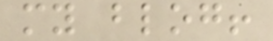my blog!
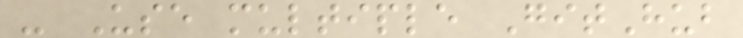- Use multiple GitHub
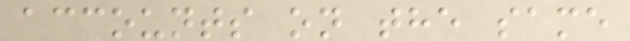accounts on the same
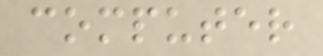computer
